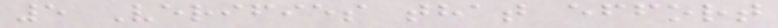5 Verifies that effort
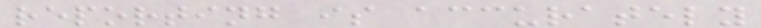reporting is accurately
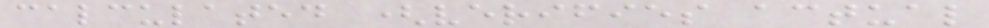calculated (verifies actual
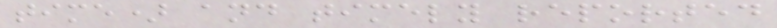time) and timely reported
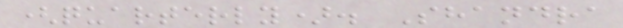(quarterly). Shandra
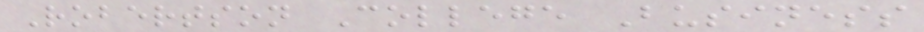Robertson College Business
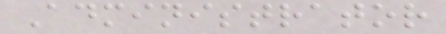Administrator
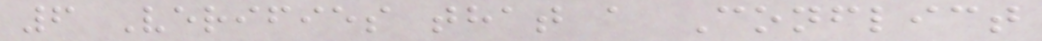6 Verifies that a Conflict
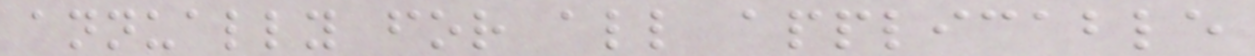annually for all applicable
